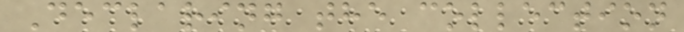Declaring the collection
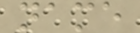name
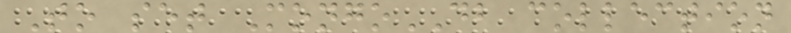To set MongoDB collection
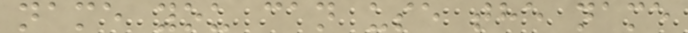name you can use the name
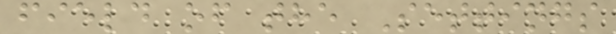field of the Settings
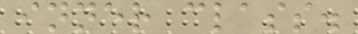inner class.
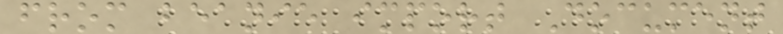from beanie import Document
